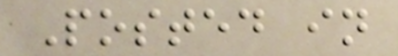Posted in
